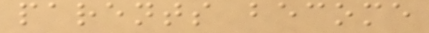parents become
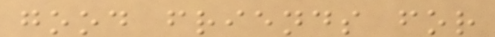good friends for
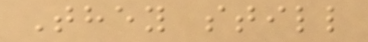They still
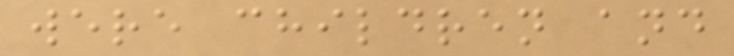were children and
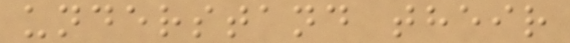understand their
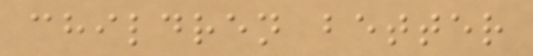children better
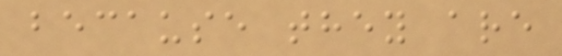because they are
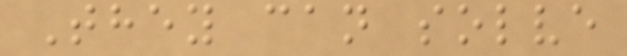They can solve
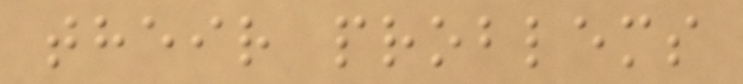their problems
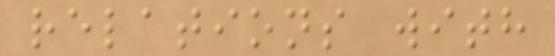relations with
